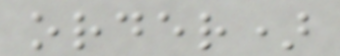order)
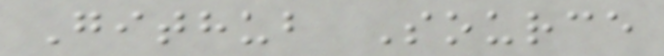Github Source
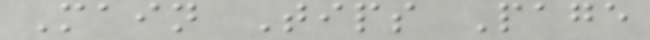Main Tips Page
